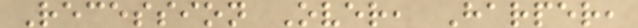Recession Over, Harper,
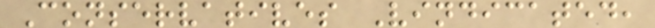Conservatives Vindicated,
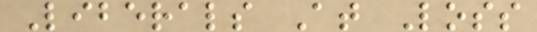Liberals At Loss
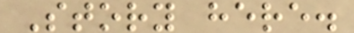Story here.
